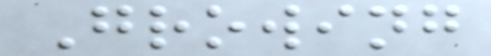Growing
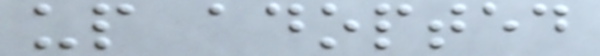up adopted
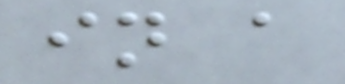in a
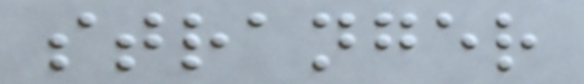stranger
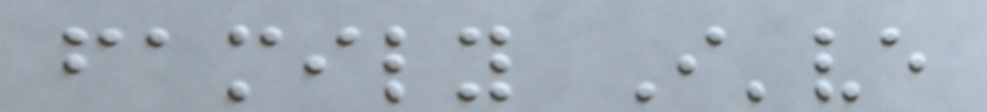family I've
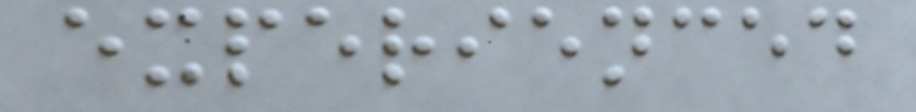experienced
